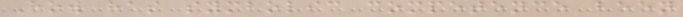How has symbolic competence been
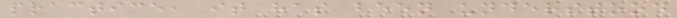practice, it has been understood
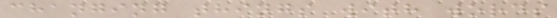changing things with words
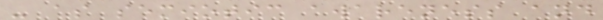- as semiotic awareness and
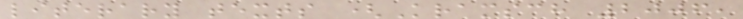literary texts (Kramsch 2006,
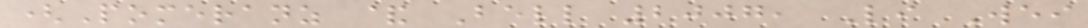(Pomeranz & Bell 2007, Li Wei
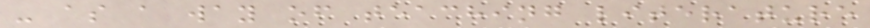- as a way of teaching literature
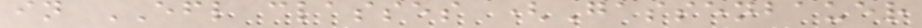in EFL classes (Gassenbauer
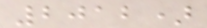2012)
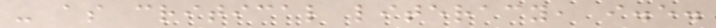- as critical literacy, i.e.
